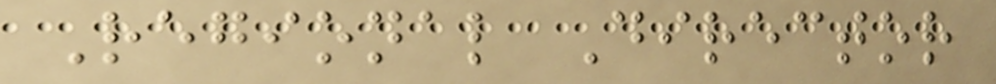Regional Director
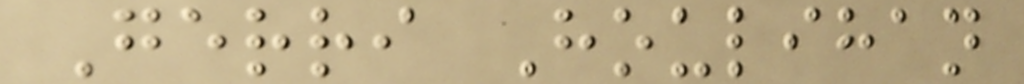Gerri Houlihan
